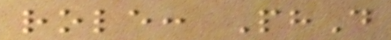role: PhD
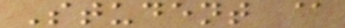Student @
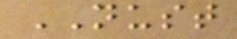NUST
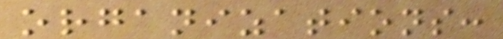organizations:
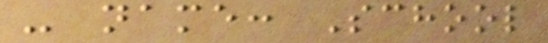- name: School
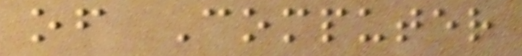of Computer
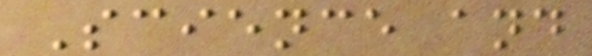Science and
